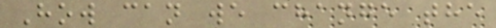How can we change the
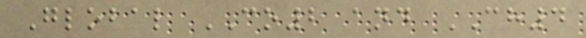Global CO2 and CH4
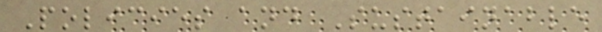Policies and Sustainable
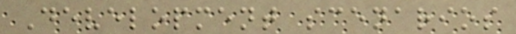Development scenarios
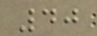40
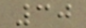30
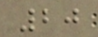20
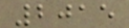2015
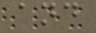and
